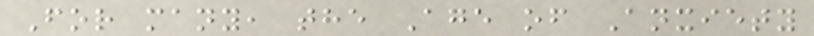For many, the Age of Anxiety
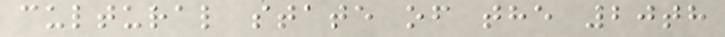cultural state of the 20th
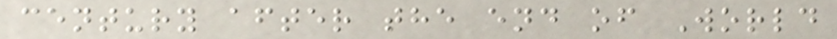century after the end of World
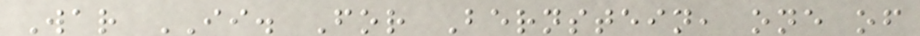War II. For Bernstein, one of
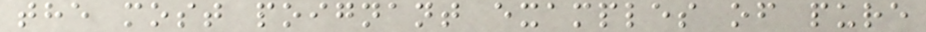the most poignant examples of pure
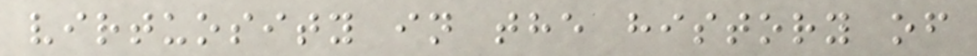virtuosity in the history of
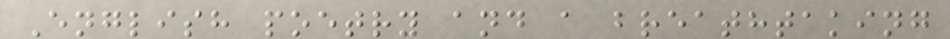English poetry and a breathtaking
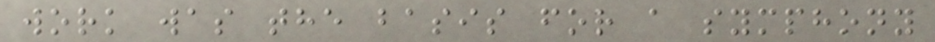work was the basis for a symphony
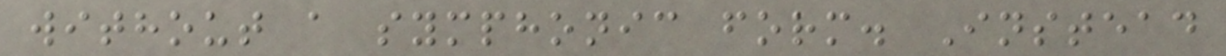without a symphonic form. Instead
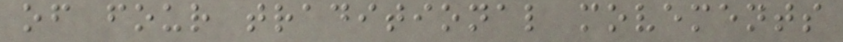of four traditional movements
